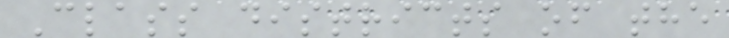Class districts of the
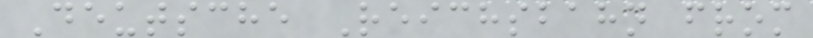Deutsche Reichsbahn from
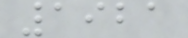1921
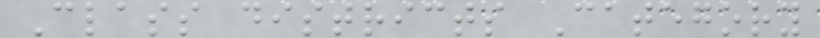Class districts Category
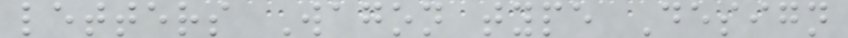letters Wagon type Design
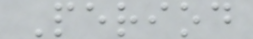Period
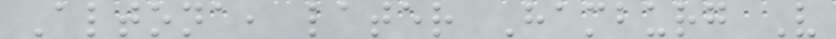Altona, later Hamburg V
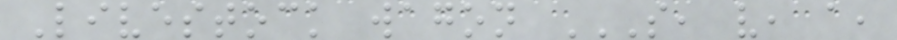Livestock wagon S, V, A,
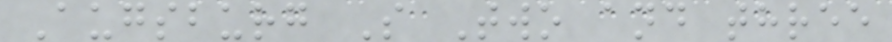Augsburg S Two and three
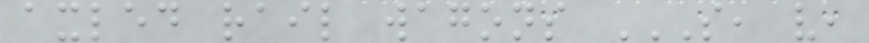axled rail wagons S, V,
